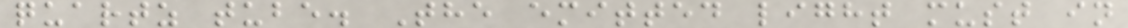quartz tube. The emitted light must in
